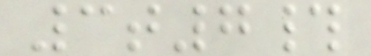3t7#
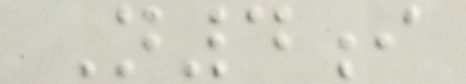N4i
